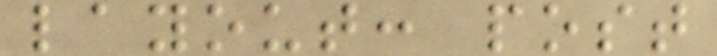layout: post
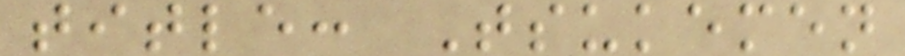title: Tsukemen
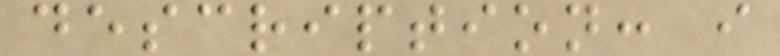description: i
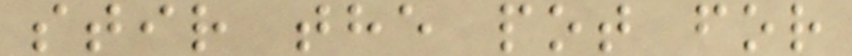stir the pot for
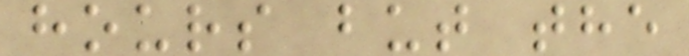hours but the
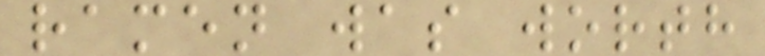ramen was worth
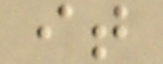it
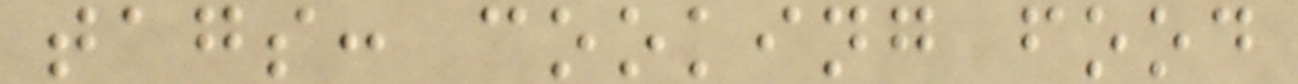tags: cooking food
